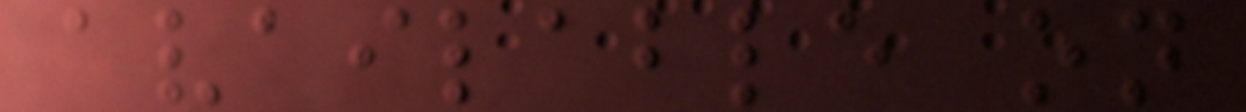available on
